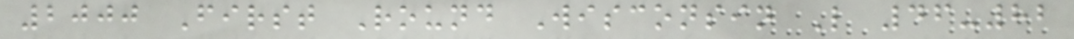2000 First Round Wisconsin L 46-82
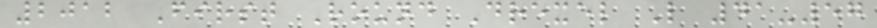2012 First Round Drexel L 41-57
